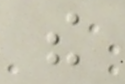the
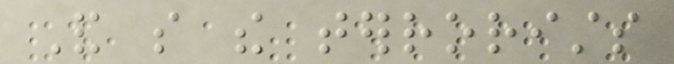And so the terrorists
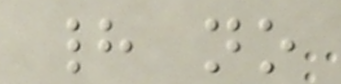had no
